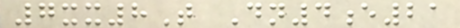7xx8T Dn4e21
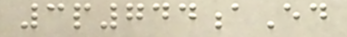3p744aEd
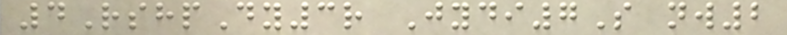4RshpDy3r Jydi7S nw2
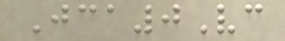Jca0Vc
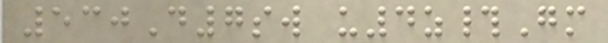530D7sw u4z#Gm
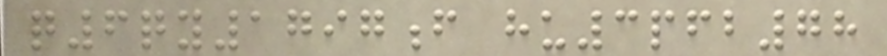q6qy1797f hu3pfb78
